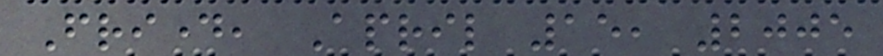Friday, April 15, 2005
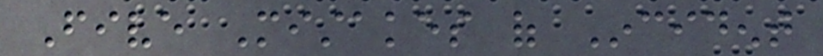Five Mistakes of Incident
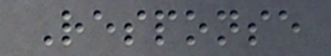Response
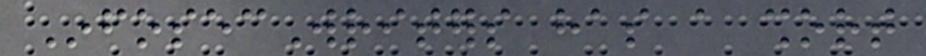InfosecWriters has a short
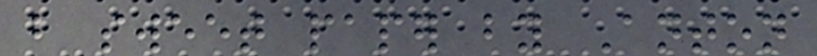but sweet paper by Anton
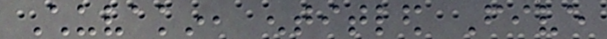Chuvakin, entitled Five
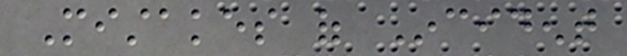Mistakes of Incident
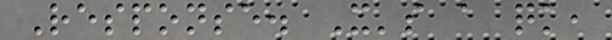Response. It's a quick,
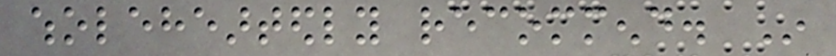wholeheartedly recommend. In
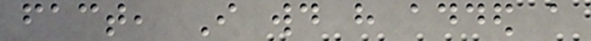fact, I would have added a
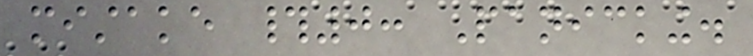mistake #0: Panicking.
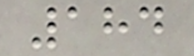184
